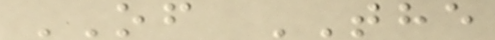OF THE
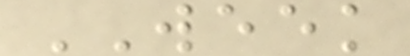WEEK
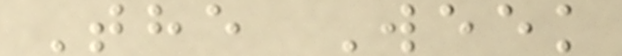The Week
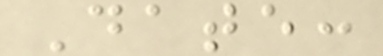Date:
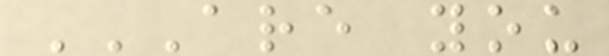ARE YOU
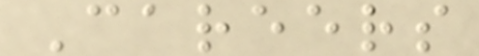Careers
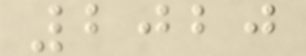2020
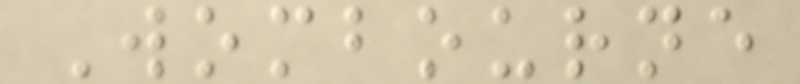Wombourne
